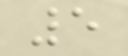5
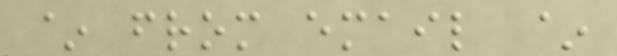~ from email ~
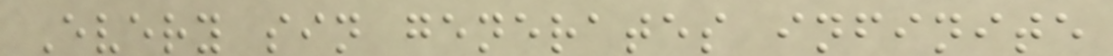Every sin generates infinite
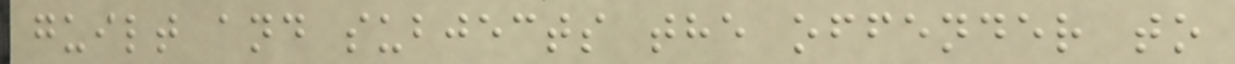guilt and subjects the offender to
